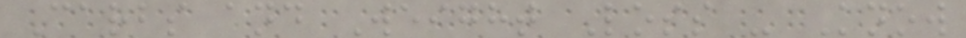Carbs and Weight Loss - Know
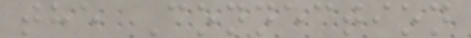the Connection
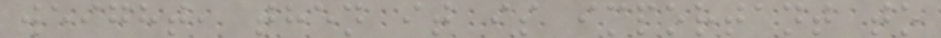weight, then it is important to
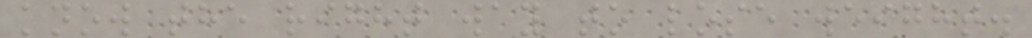know the right way to lose weight.
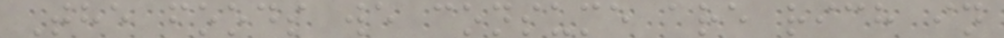The foods we consume are rich in
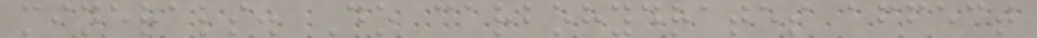minerals. Do carbohydrates affect
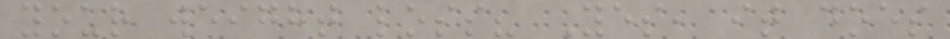your weight loss? Yes, it does
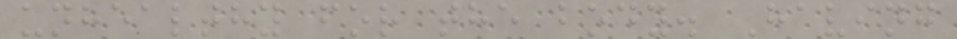unhealthy for the body. Having
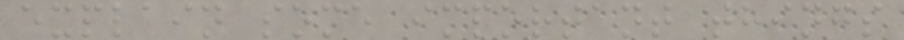explain some important things
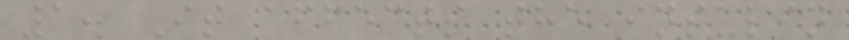1. It affects the insulin
